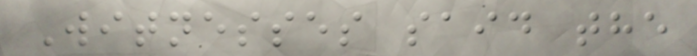Witnesses said the
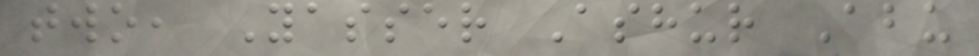two, Yasser Ashur Abu
